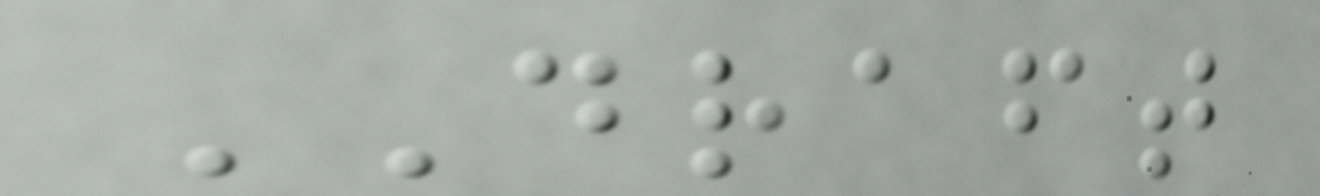DRAFT
